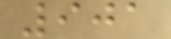901
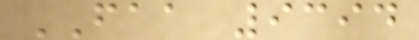FAA 9394
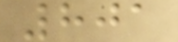801
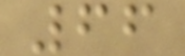66
